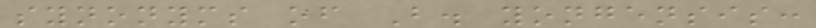synonyms of B. yongensis:
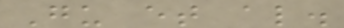Gu et al.
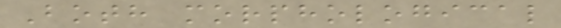Both morphological
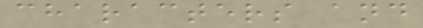characters and
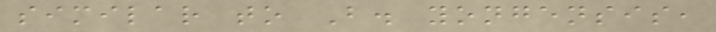similar to B. yongensis,
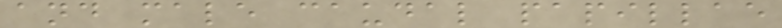and male caudal papillae
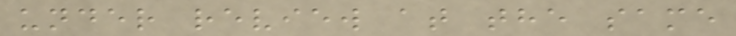under review at the same
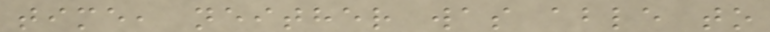time, neither was able to
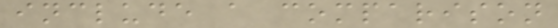include a comparison
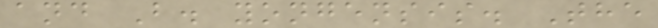and B. yongensis. The
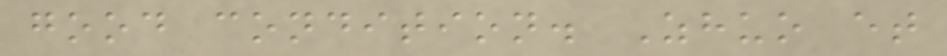good condition. Zhuo et
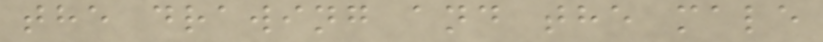the drawing and the male
